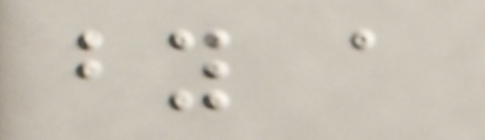by a
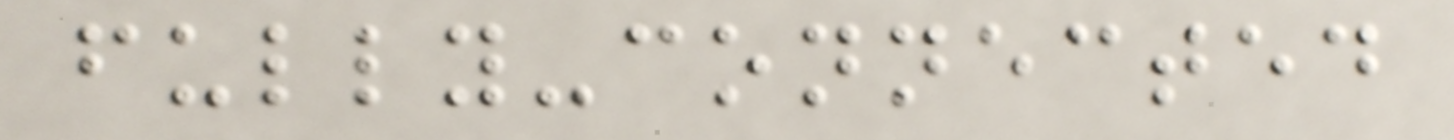fully-connected
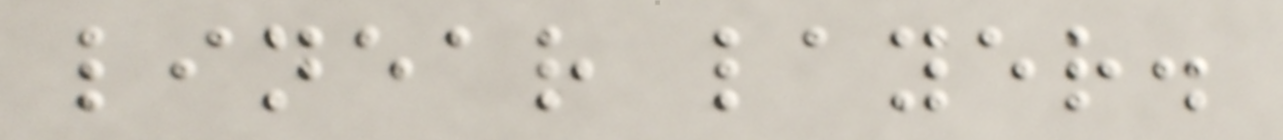linear layer.
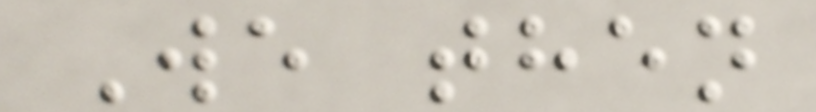We then
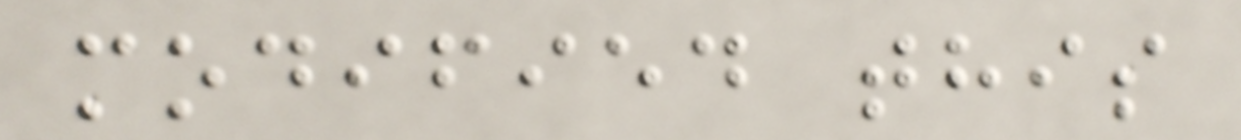modified this
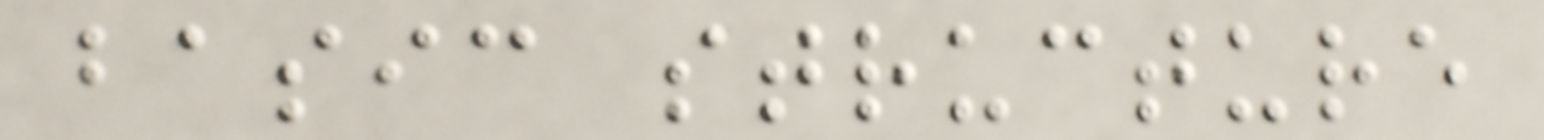basic structure
